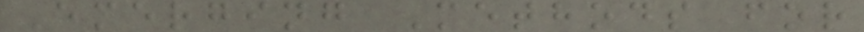Emerging Methods for
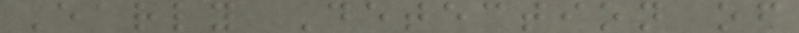Early Detection of
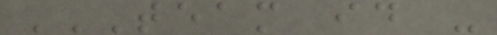TEAM ID -
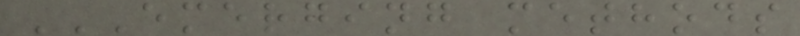EMERGING METHODS
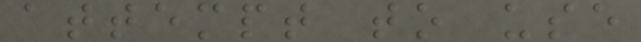attempt to use
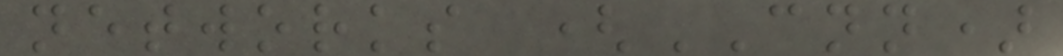networks (CNN)
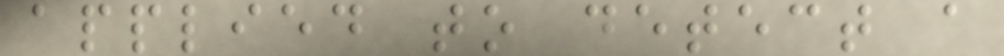applied to detect a
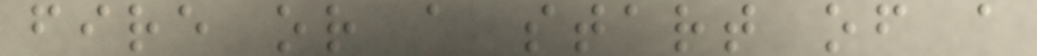fire or a start of a
